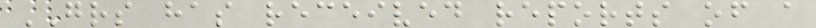GRS has received reports of a
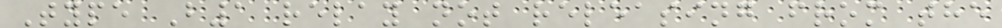Type B1 relay not releasing from the
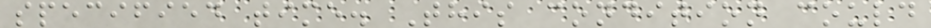specified time. This condition could
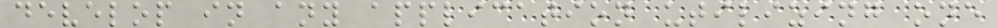develop in any application utilizing one
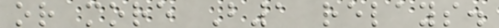or more B1 relays.
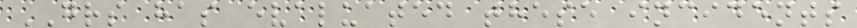GRS has evaluated these incidents
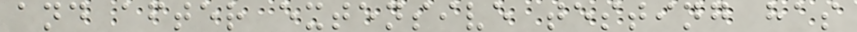and after extensive testing has
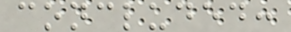concluded:
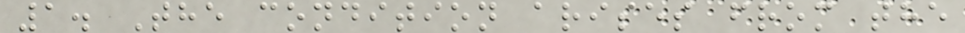1. The condition arises from the
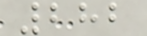282
